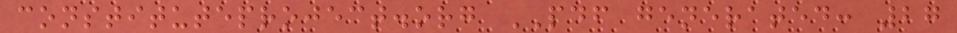constituteproject.org PDF generated: 27
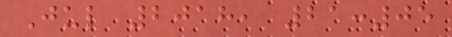Jul 2018, 21:05
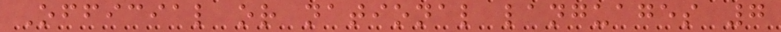Official or national languages 7
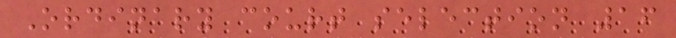Ordinary court selection 16
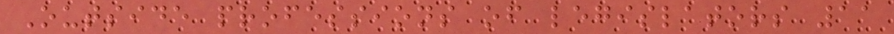Outside professions of legislators 11
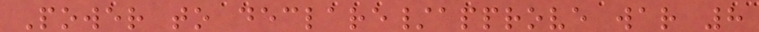Power to declare/approve war 8
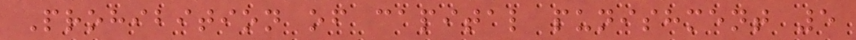Prohibition of capital punishment 5
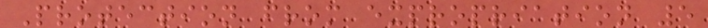Protection from expropriation 5
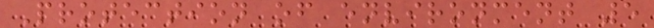Protection of environment 5
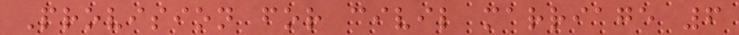Provision for civil marriage 6
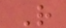R
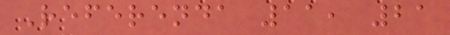Referenda 11, 21
